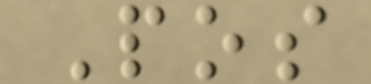Pos
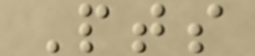Pts
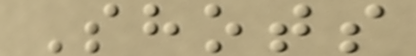Shots
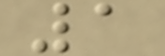1
